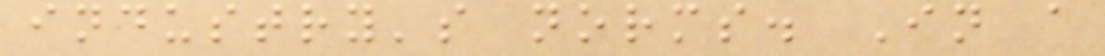industry's norms. In a
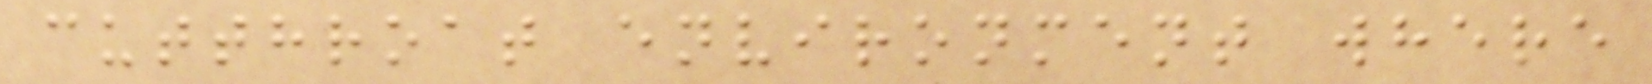cutthroat environment where
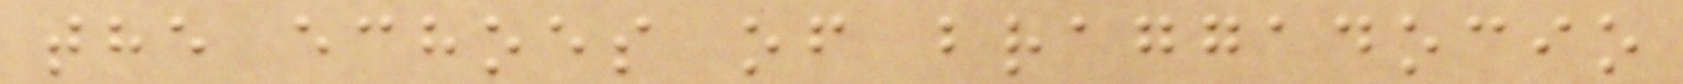the echoes of braggadocio
